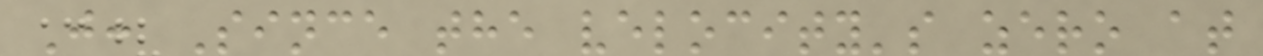J: Since the velocity's zero at
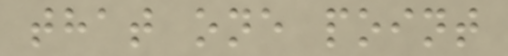that one point
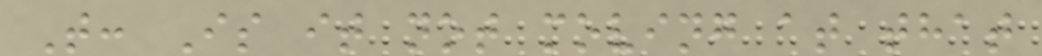T: Is it not moving at that
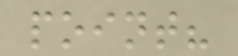point?
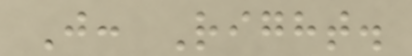J: Right.
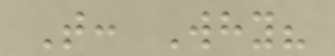T: Why?
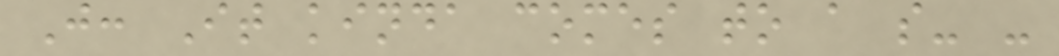J: It kinda comes to a s- -
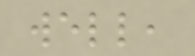well,
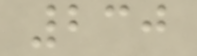230
